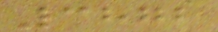3872
